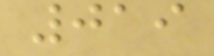019
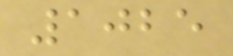1025
